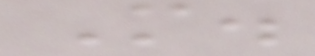M.
